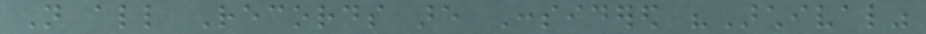Not all Records are Considered "Archival"
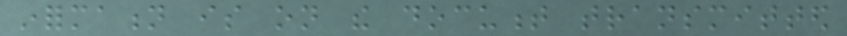information is on the document transmitted
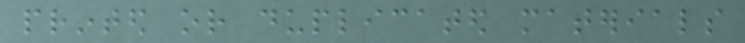printed or duplicated materials
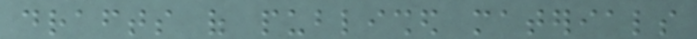drafts of published materials
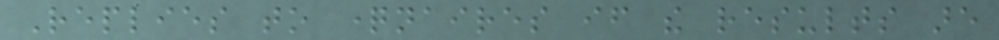Replies to questionnaires if the results are
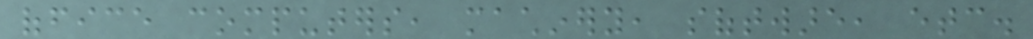office computers, machinery, software, etc.
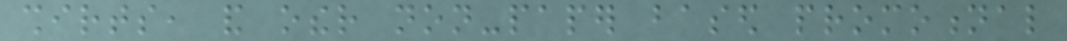shirts, and other non-paper based promotional
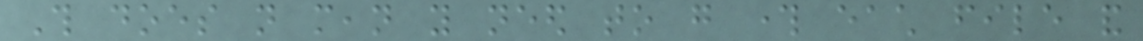This does not mean you need to go through each file and
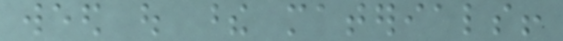weed out these materials!
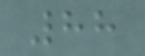88
